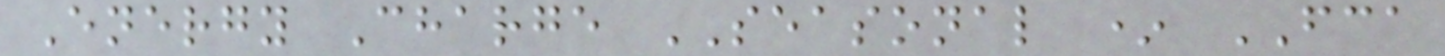Energy Charge SEASONAL * FCA
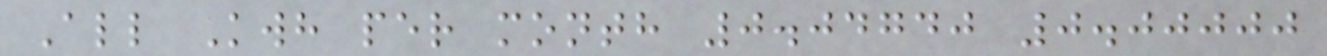All Kwh per month 0.04740 0.00000
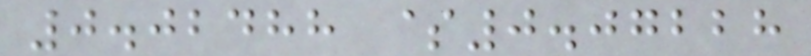0.02488 $0.07228
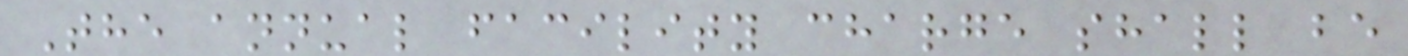The annual facility charge shall be
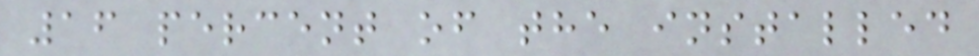16 percent of the installed
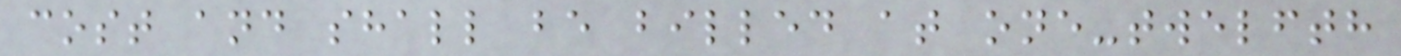cost and shall be billed at one-twelfth
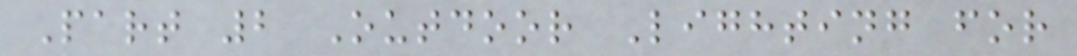Part 2 Outdoor Lighting for
